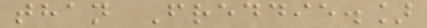than Freddie.]
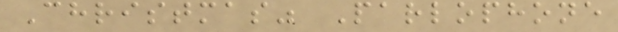Christmas" Parlophone
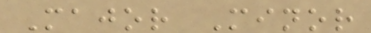Major Minor
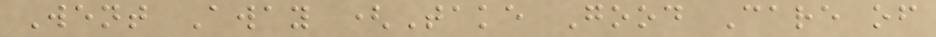Went Away (Take Good Care of
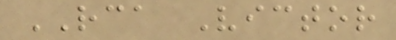RCA Victor
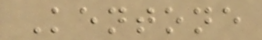Kentone
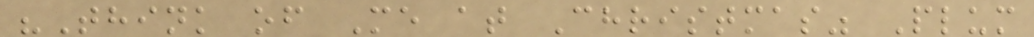"Think of Me at Christmas" Plum
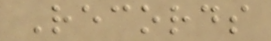Records
